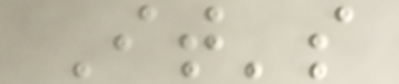It's
